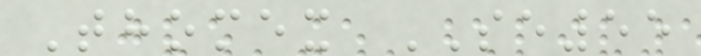Thomex SE55
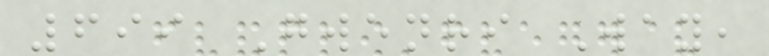699 Gwenri Way,
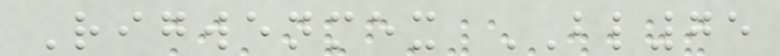Rigwenmex BL75
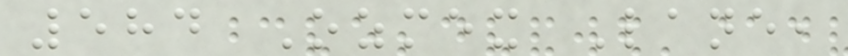584 Ozmex Lane,
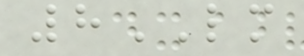8LM
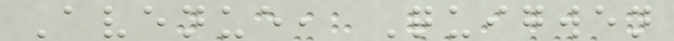Avenue, Quigwen
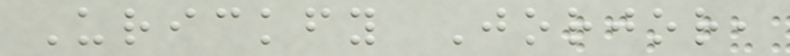Urickfy Jorjor,
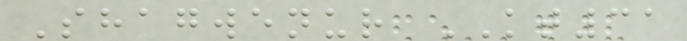Shagwenur KT31
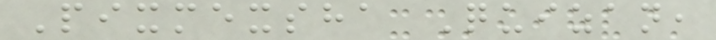Pixmexsha Quizan,
